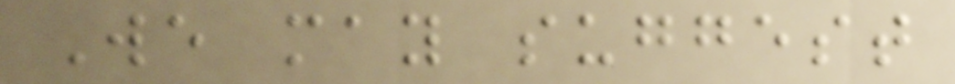We may suggest
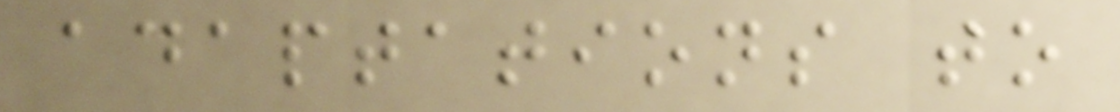adaptations to
